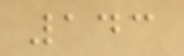143
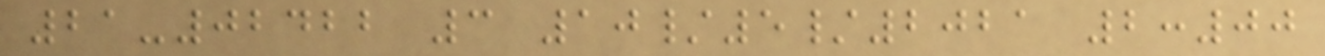21-02422 3 10/5/2021 2:00
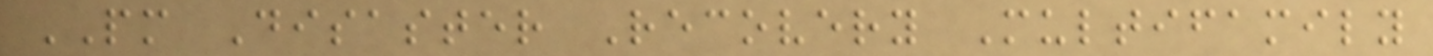PM Disaster Recovery Multifamily
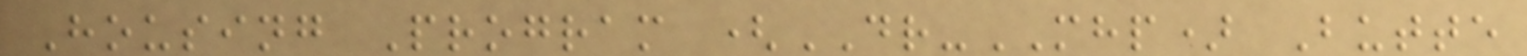Housing Program (DR-MHP) Butte
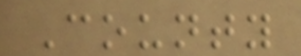County
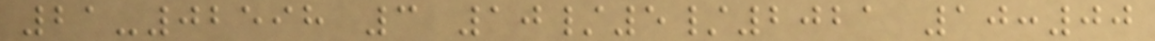21-02598 3 10/5/2021 10:00
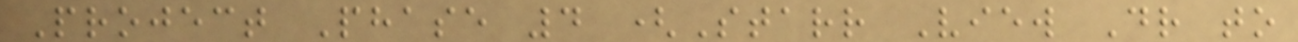Project Phase 4 (Starr View Dr to
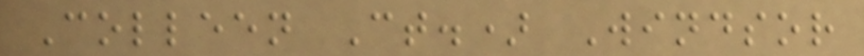Colleen Ct.) Windsor
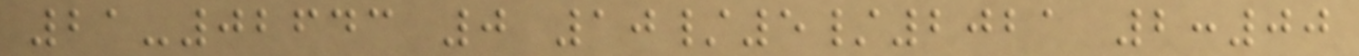21-02643 0 10/5/2021 2:00
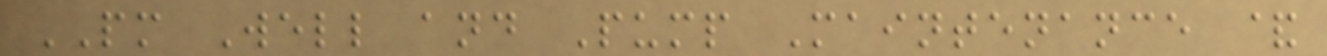PM Well and Pump Maintenance &
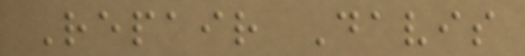Repair Davis
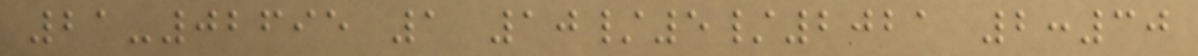21-02695 1 10/5/2021 2:30
